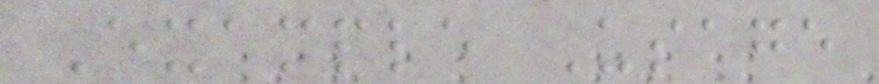Example Usage
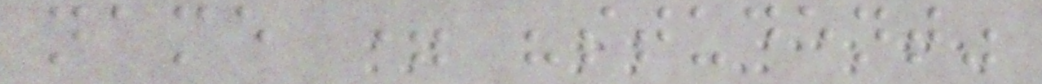name = "student"
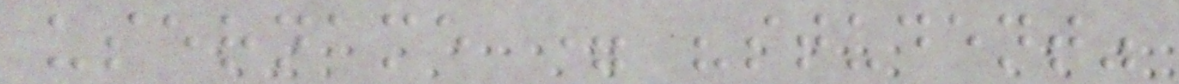username = "student"
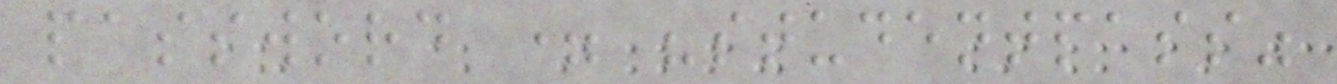password = "studentpass"
